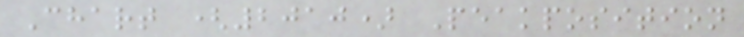Chart (2010) Peakposition
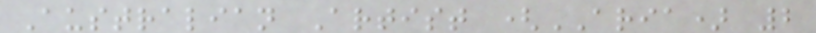Australian Artist (ARIA) 2
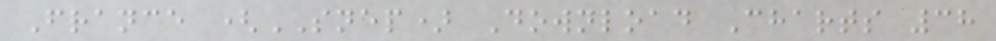France (SNEP) Download Charts 38
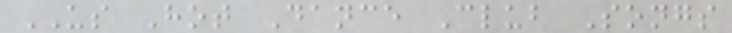US Hot Dance Club Songs
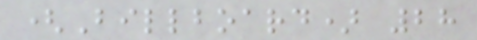(Billboard) 28
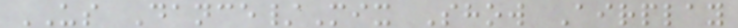US Dance/Mix Show Airplay
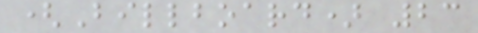(Billboard) 23
